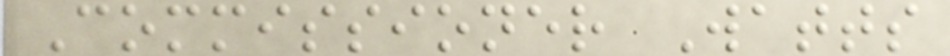Commissioner Watts
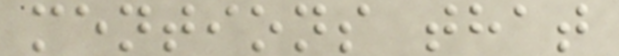mentions that
